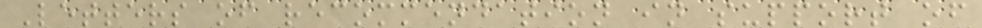Letters of recommendation in support of
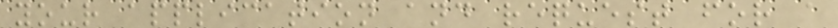your application and request for a
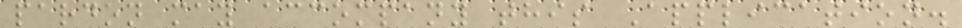pardon may accompany this Application.
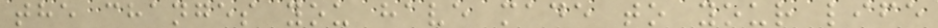the changes you have made to your life
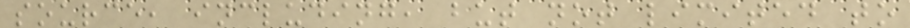source, including, but not limited to
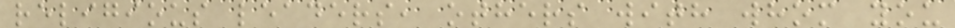religious leaders, others with whom you
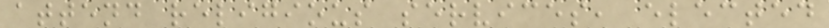attend religious services, elected
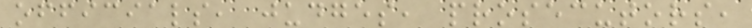officials, judges, prosecutors,
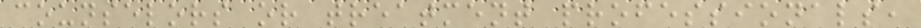counselors or treatment professionals,
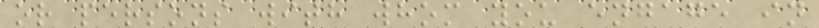or persons with whom you engage in
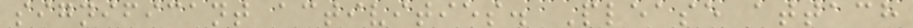significant activities. Please attach
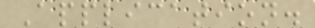Application.
